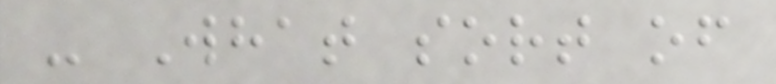- What sort of
